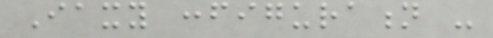Iaxy configuration -
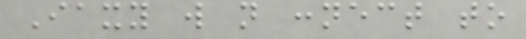Iaxy will not connect to
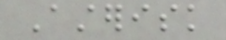Asterisk
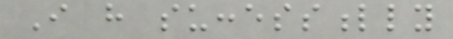I have successfully
